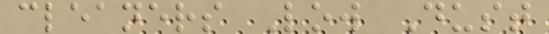cleaners Low Dust
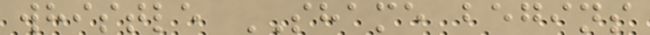whistle SHAME begins
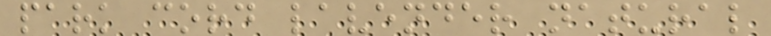park cord lavender natural
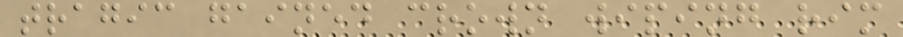tragic gained crown wiping rim
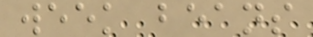week beans
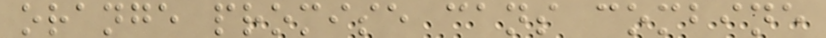orange promise cans combine
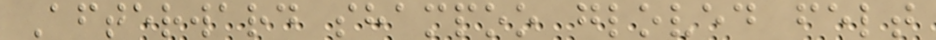Afterward shampoo gloved felt
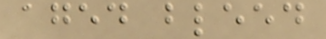aged bleed
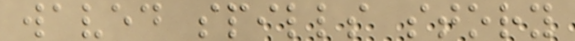waved spills story
